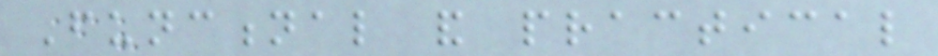Functional and practical
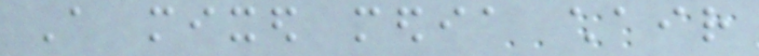A mixed media chair
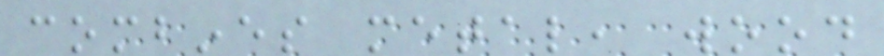combines metal, wood
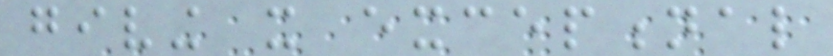giving it exceptional
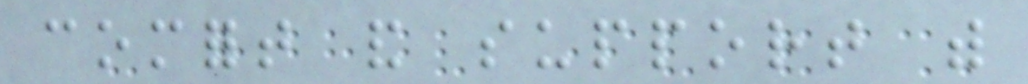comfort and support with
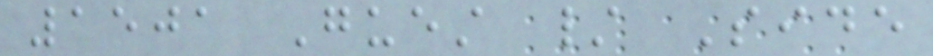1501 Guest / Side
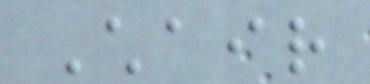Chair
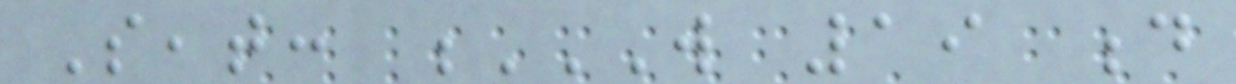Seat: W 19 D
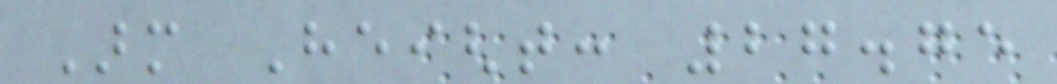Arm Height: 27.75
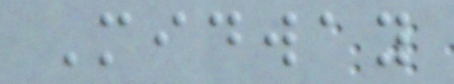Midway
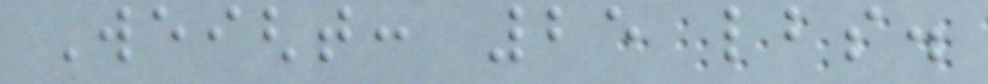Weight: 25 lbs.
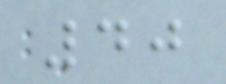40
